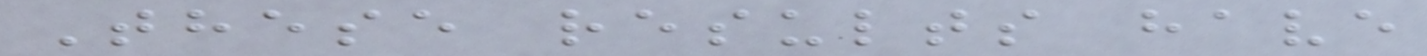These results have
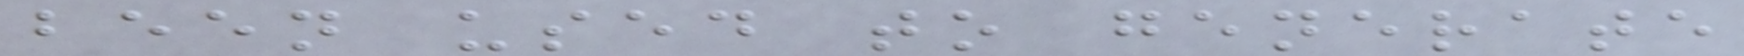been used to generate
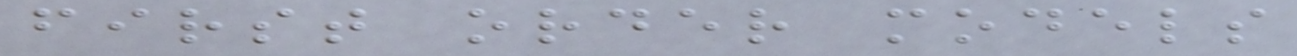first order models
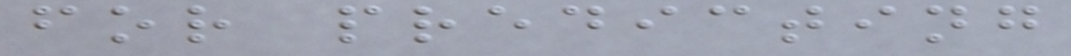for predicting
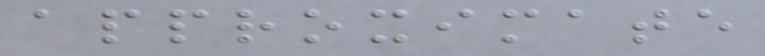approximate
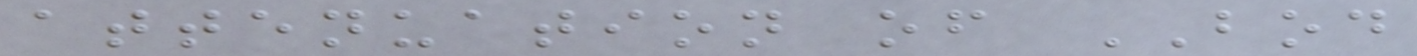attenuation of BOD
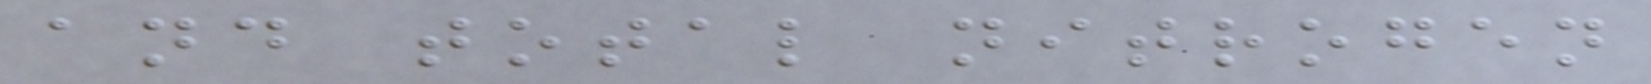and total nitrogen
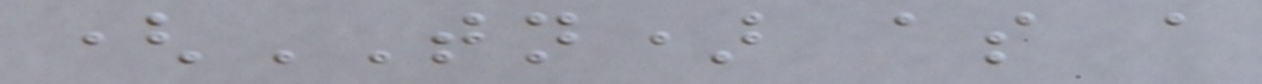(TN) as a
